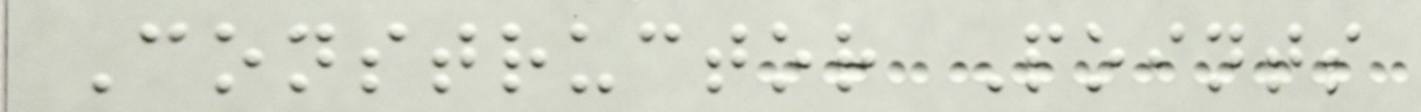Constructor Points
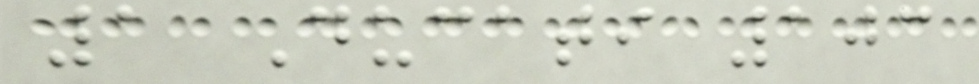1 Ducati 103
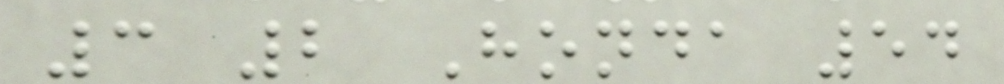3 2 Honda 54
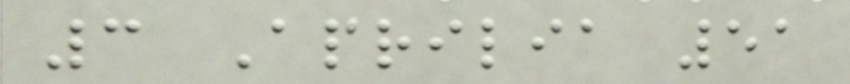3 Aprilia 51
